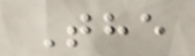The
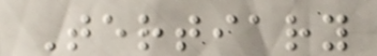Tertiary
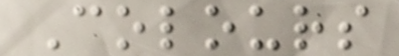Colours
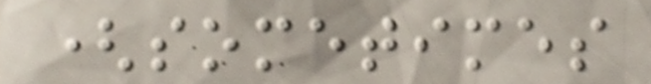(sometimes
